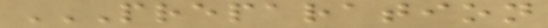PREPARATION
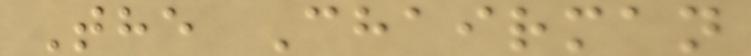The Chairman
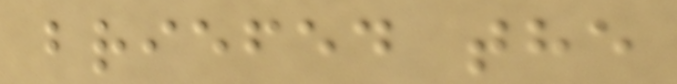briefed the
